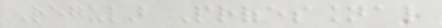Regular Professional
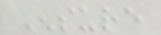Ensure
